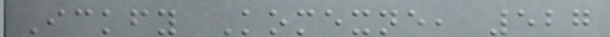Ickfy Komexne, 527
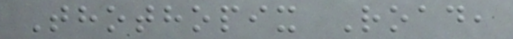Thothopix Road,
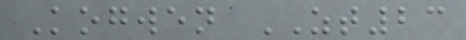Kogwen ZT23
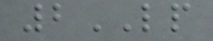2LP
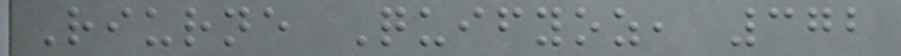Riurne Quifyoz, 372
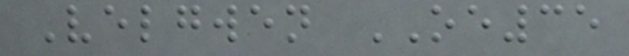Velgwen OE35
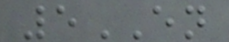5EN
